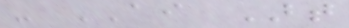- AI Art
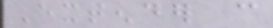Extender can
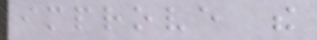improve the
